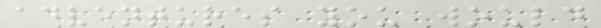adventures you would
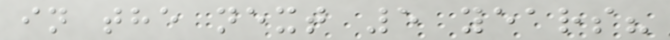in the next 5 years?
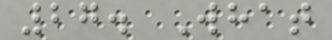27. What
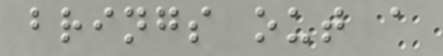brings out a
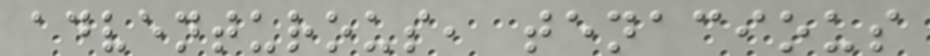adventurous, tenacious
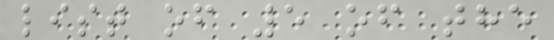list of 5 of the
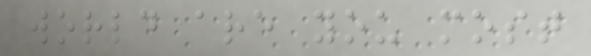world are you most
